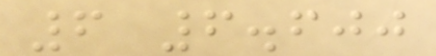6 6.600
